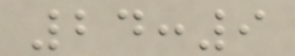24:9
